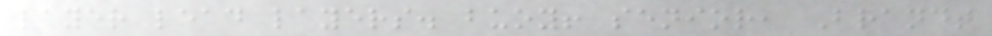layer lead layers. buoy! senior, Brandt
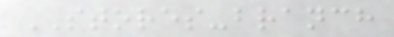STORES-branch
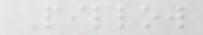Pillow
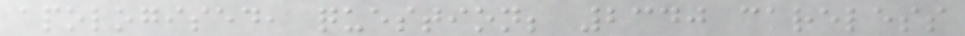apologised, question; 2340 careless
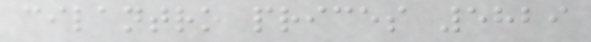cilantro prices 5829
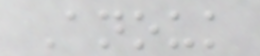Anouk
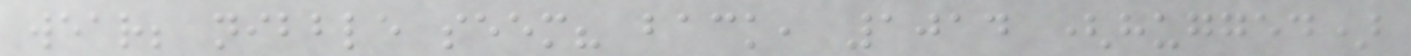wear; nibble seem? back, 1014 (hugged)
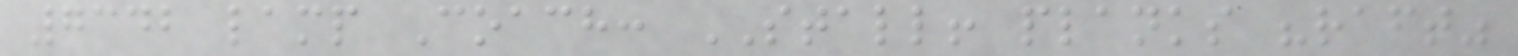7342 lamp Coach: STALL! planks "raft"
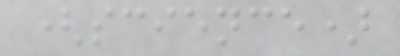(science)
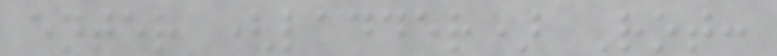enter (ladder) Rot:
